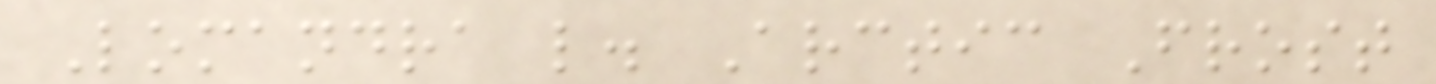Lomandra l. Arctic Frost
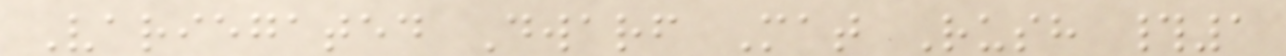Variegated Dwarf Mat Rush #1
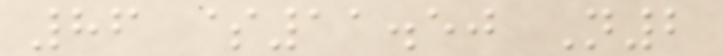86 $11.50 N2
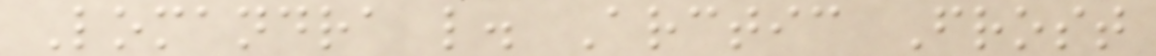Lomandra l. Arctic Frost
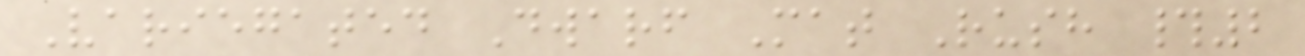Variegated Dwarf Mat Rush #2
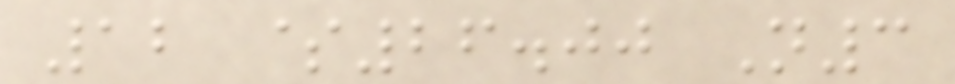12 $26.00 N3
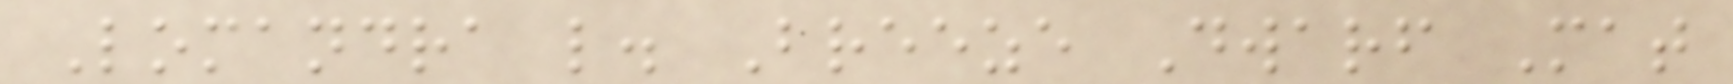Lomandra l. Breeze Dwarf Mat
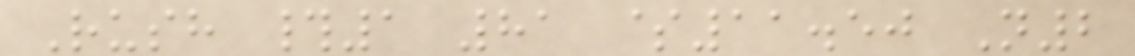Rush #1 81 $11.50 N2
